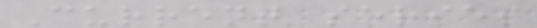Current series
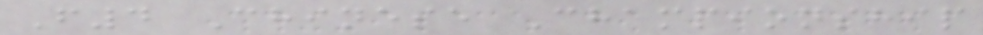F4 Chinese Championship
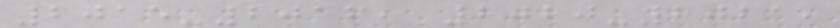2015-2016, 2020-2021,
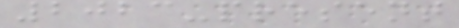2023-present
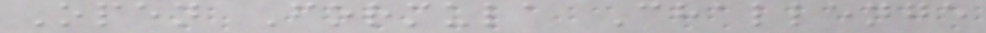Open Formula Challenge
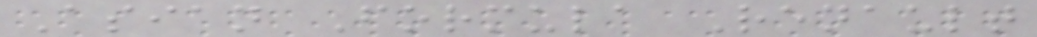Asian Formula Renault
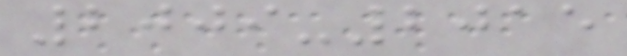2009-2015
